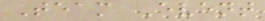Team Event
